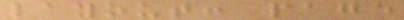layout: page
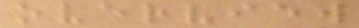overview
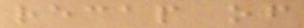recap of
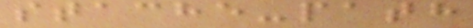stache-path
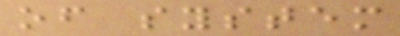of system
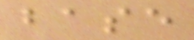base
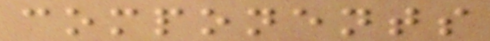components
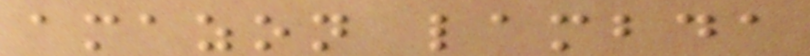amazon lambda
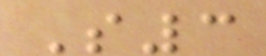S3
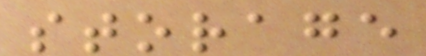storage
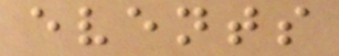events
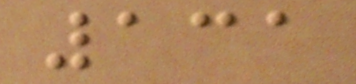131
